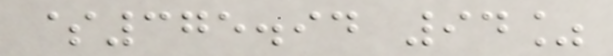$375.94 94%
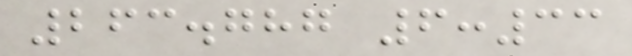263.787 6:33
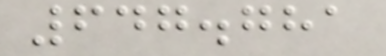647.781
